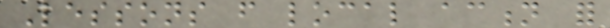Lessons from local action for
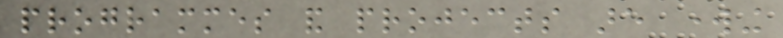programmes and projects are working
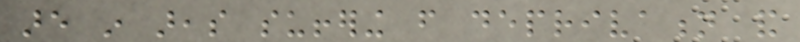are in areas suffering from deprivation and
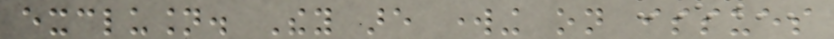exclusion. They are working on issues
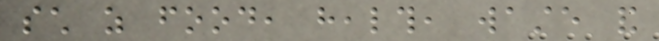such as food, health, waste and
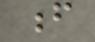f
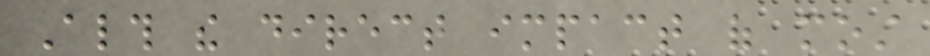Although the direct impact of most
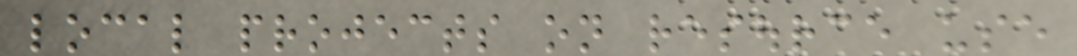local projects on resource use
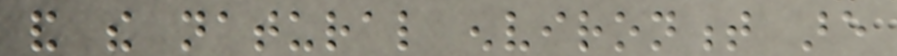and the natural environment are
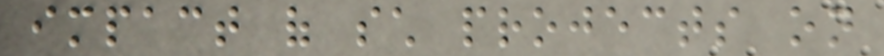impact of such projects on
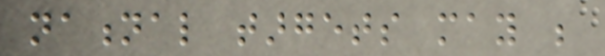national targets may be
